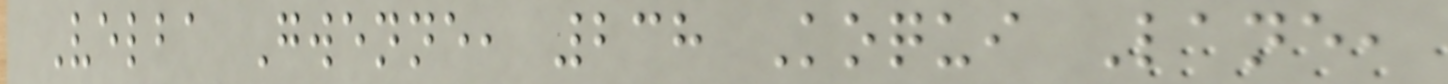Velba Gwenne, 238 Koqui Lane,
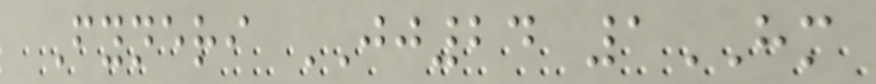Fyneri JJ24 1HM
